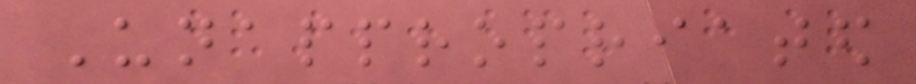Unappropriated
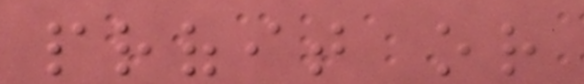profit or
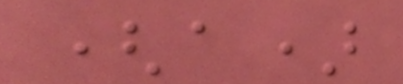(a)
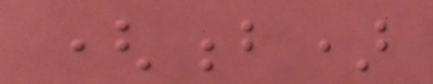(b)
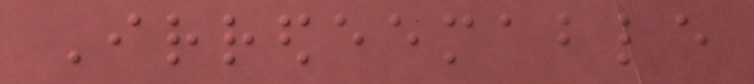Irredeemable
